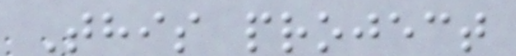This project
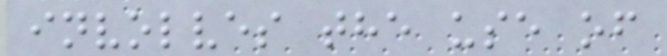involves the use of
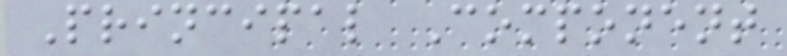Principal Component
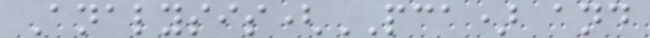Analysis(PCA) and
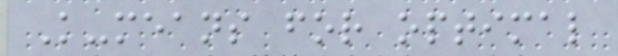K-means for optimal
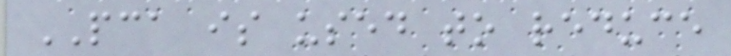PCA is used to reduce
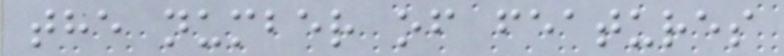the number of features
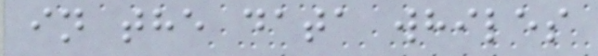in the data whiles
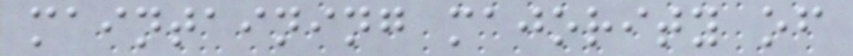maintaining majority of
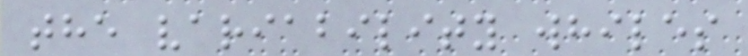the variability whiles
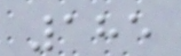185
